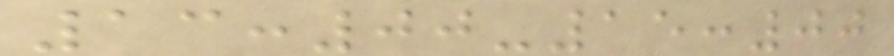13:00-15:00
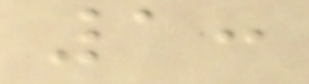1:
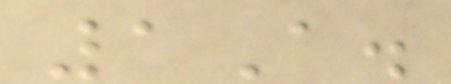1A.
